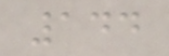144
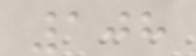108
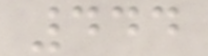444
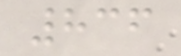836
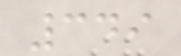349
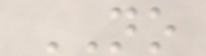NO
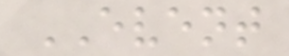EVENT
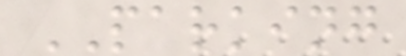PARKING
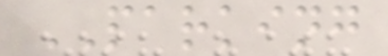PARKING
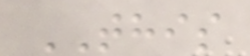THIS
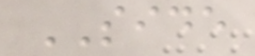SIDE
